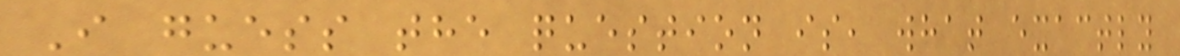I guess the question is, what exactly
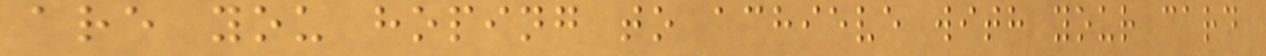are you hoping to achieve with your card
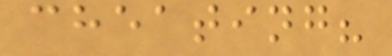cheating?
